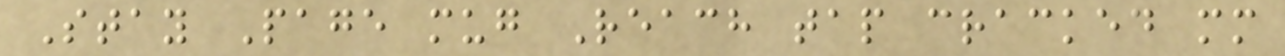Stay Page mug Reach tap cracked mm
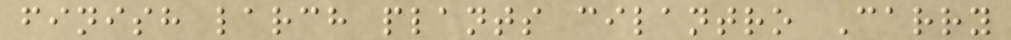finish larch plants cilantro Carry
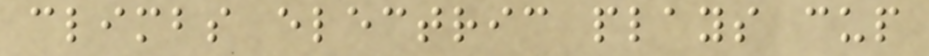climbs electric plays cup
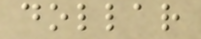dollar
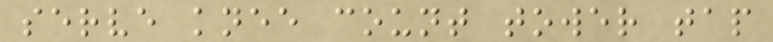serve knee count tower tap
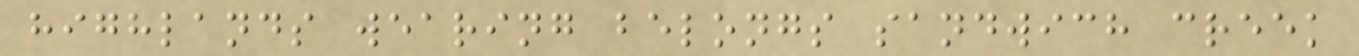highlands wearing belongs sandwich creek
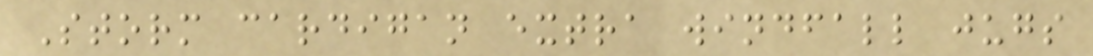Storm cardigan extra windfall jugs
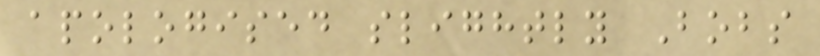apologised slightly Bobs
